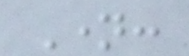Name:
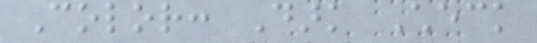Color: Dark Check
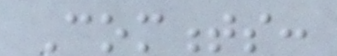Comments:
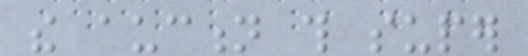the auction this super
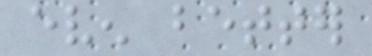even better
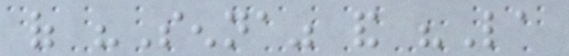of "Senna" and "La
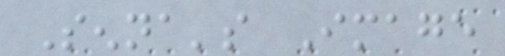Senna's Image
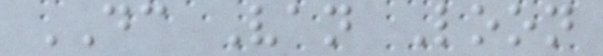DC Van Loon
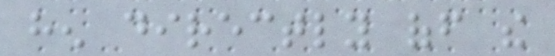hen directly off the
